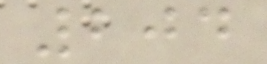204
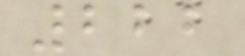222
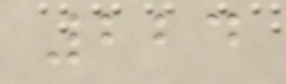224
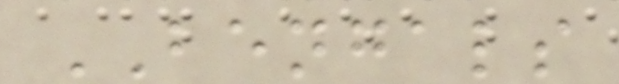BENGALS
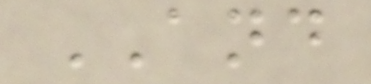AND
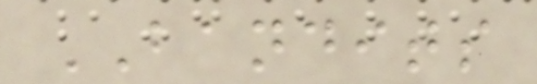BANDITS
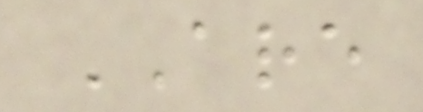ARE
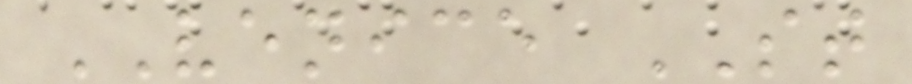VENICE ST
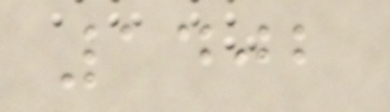1402
